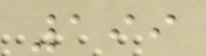199
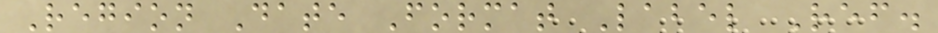Region Date Format Label Ref.
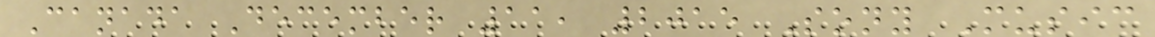Canada December 11, 2015 Sony Music
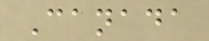Canada
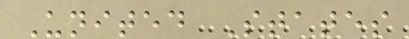United States
